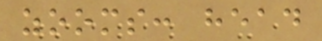zooms: head
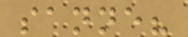sanne?
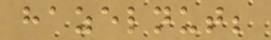hazelnut;
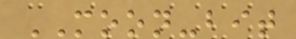MOON-bit
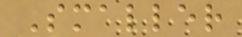Smaller
